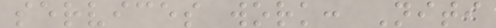services work: Niti
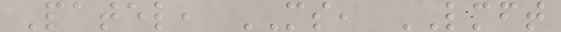Patel, MS, LMFT
